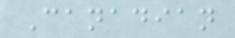Canadian
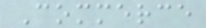Commerce
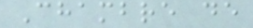Chambre de
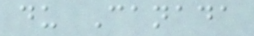du Canada
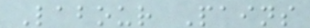Labour Pains
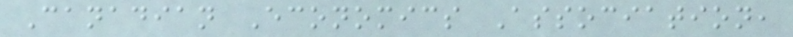Canadian Economics Association,
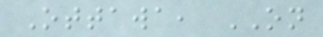Ottawa, ON
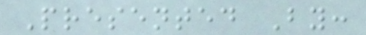Presented By:
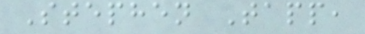Stephen Tapp,
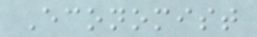Economist
